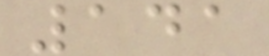141
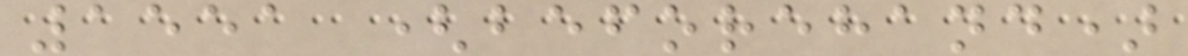1551 (beforehand)
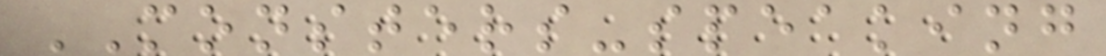MONSTERS-speaking
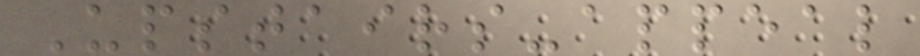Upstairs-appeal
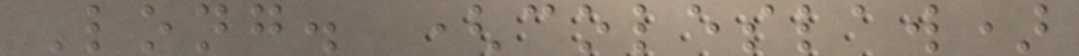Long. (coleslaw)
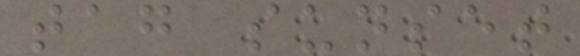tag sunset
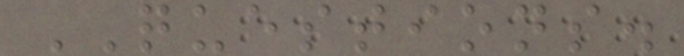QUESTIONS.
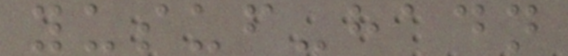yusuf-hadn
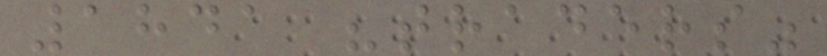1841 "traders"
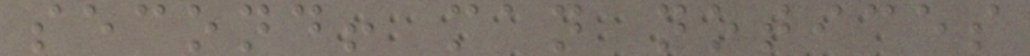second! man notices
